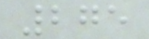275
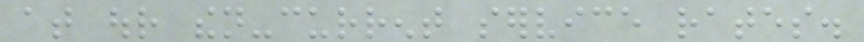at our then-current service rates.
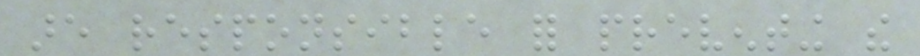are responsible for preventing the
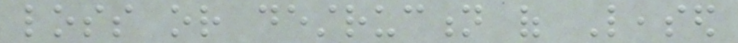loss or destruction of Leased
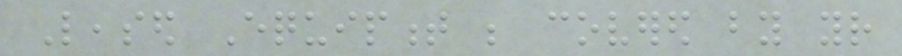Leased Equipment be covered by your
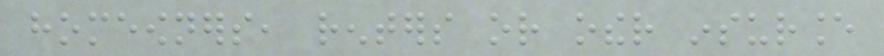homeowners, renters or other insurance
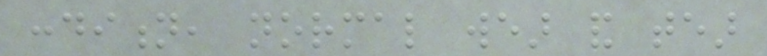condition, normal wear and tear
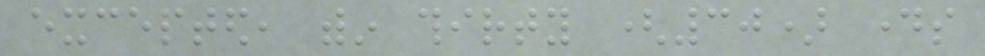excepted, within thirty (30) days
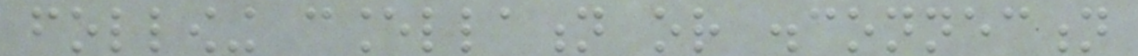following cancellation or disconnection
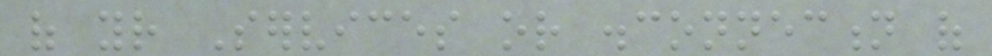of your Services or disconnection of
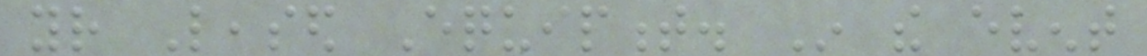your Leased Equipment. In the event
